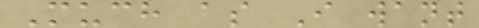Much as I want
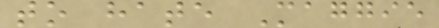to hate Maggie
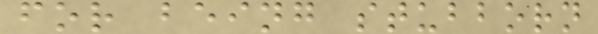for being stubborn
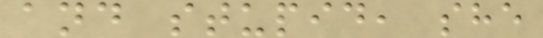and stupid, she
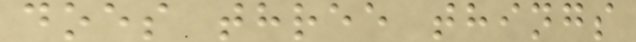does three things
